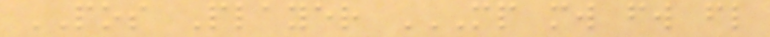POS Player MP MW FW FL
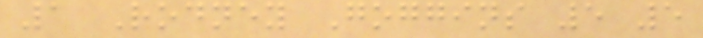1 Rodney Goggins 5 5
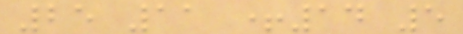25 11 +14 5
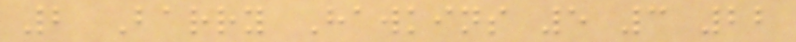2 Barry Hawkins 5 3 22
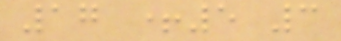17 +5 3
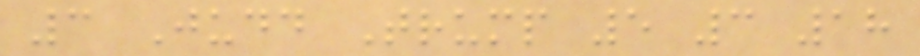3 Judd Trump 5 3 18
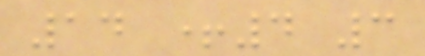14 +4 3
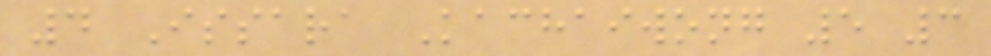4 Issara Kachaiwong 5 3
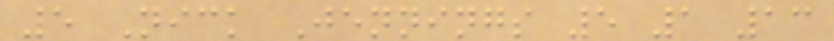5 Nick Jennings 5 1 13
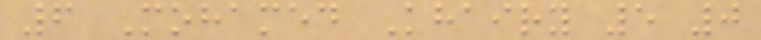6 Mohamed Khairy 5 0
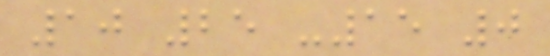10 25 -15 0
